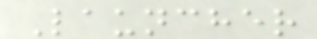Launcher
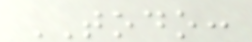TODO:
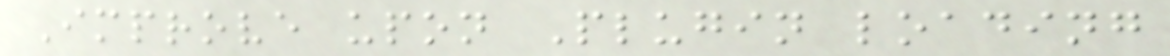Improve upon Plugin loading
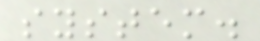system.
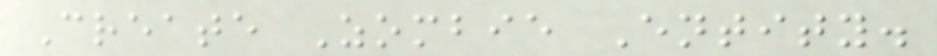Create Zombie Entity.
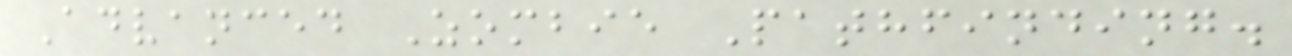Advanced Zombie Pathfinding.
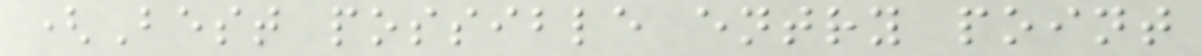(Best possible entry point
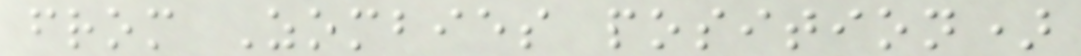from Zombies position)
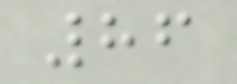86
